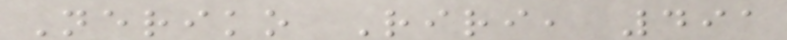Neriko Riri, 491
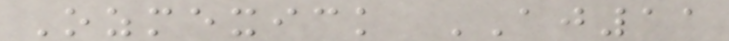Ozmexick AJ11
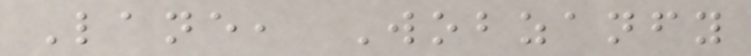Lane, Wobzanfy
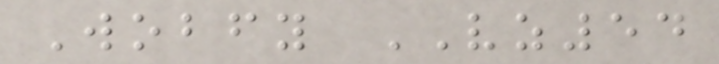Wobfy VZ54
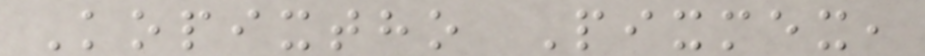Kopixtho Pixmex,
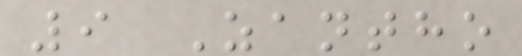9 Zantho
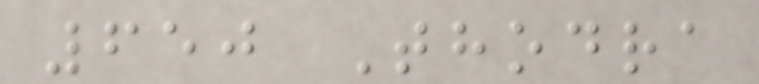650 Thodra
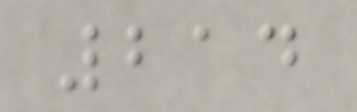214
